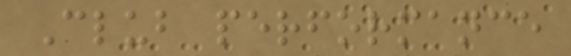Club performance
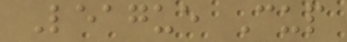League Cup
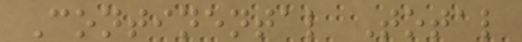Continental Total
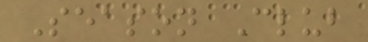Season Club
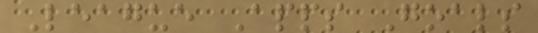League Apps Goals
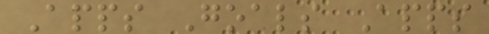Apps Goals Apps
